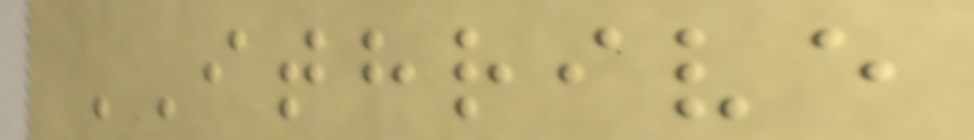ITHRIVE
